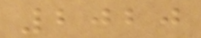2020
